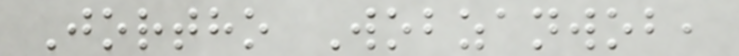Jortho Wobzanwob,
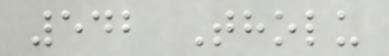542 Tholu
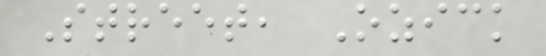Street, Ozick
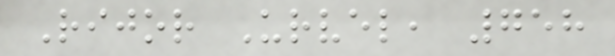Rijor Urvel, 758
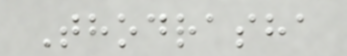Thodrasha
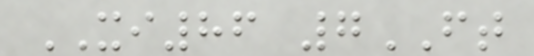XI86 7FT
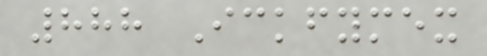888 Ickfymex
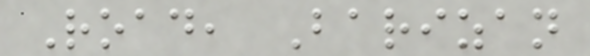Road, Barizan
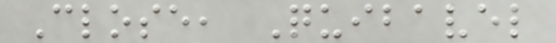Close, Quibavel
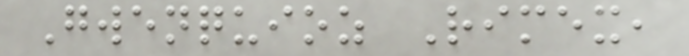Gwenquioz Rimex,
